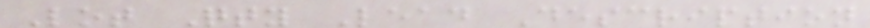Lot Qty Lead Description
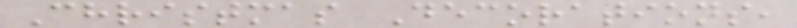Christmas Decorations,
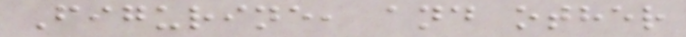Figurine, and other
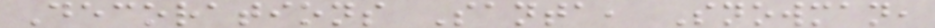Decorations Santa, Snowman,
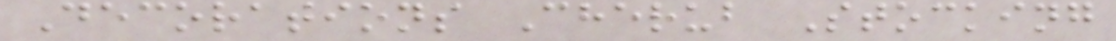Decorations Cherub Stocking
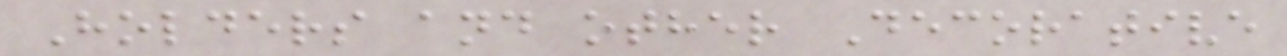Holders and other Decorative
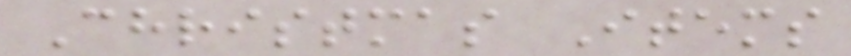Christmas Items
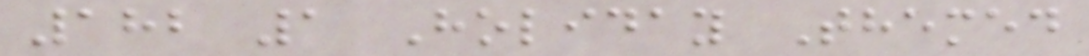182 1 Holiday Themed
